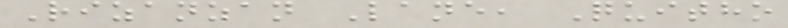Rizanzan Lane, Quitho
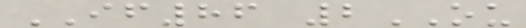IF86 2OU
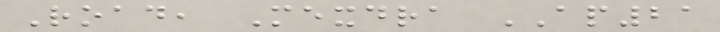Road, Mexdra AP21
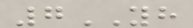7YH
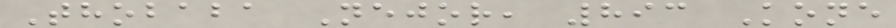Thobaba Nejor, 893 Kone
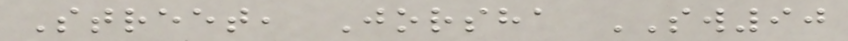Street, Jorsha SW90
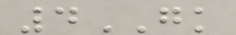4GK
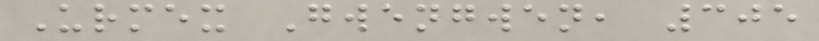Urmex Gwengwen, 305
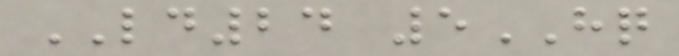LD24 5HQ
